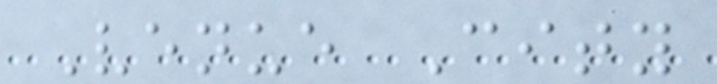Venue City
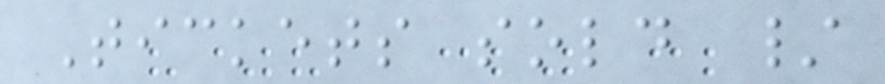Tickets sold /
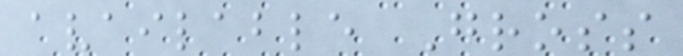available Gross
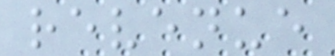revenue
